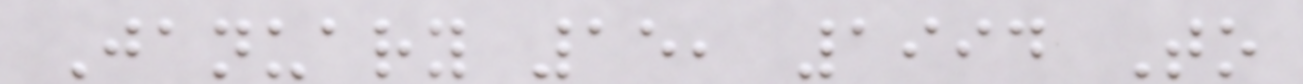January 15, 1994 To
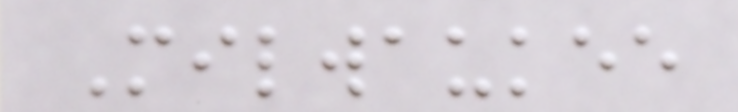Milwaukee
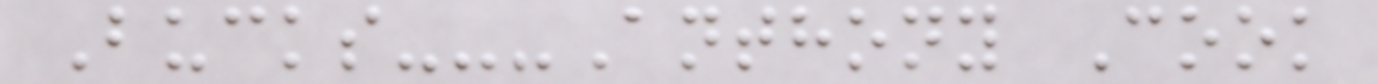Bucks---Anthony Cook
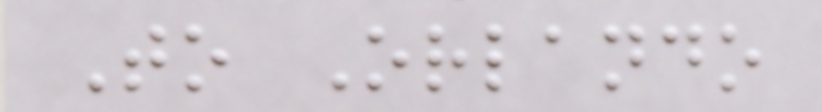To Orlando
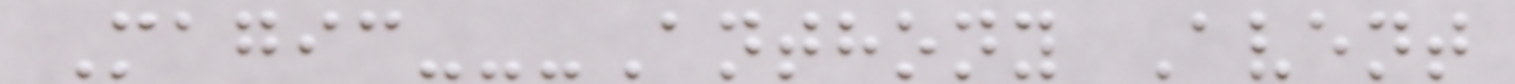Magic---Anthony Avent
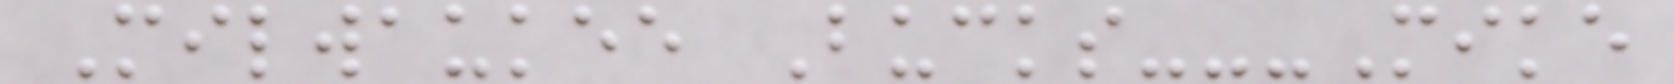Milwaukee Bucks---Mike
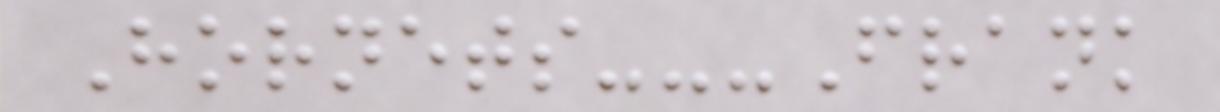Hornets---Frank
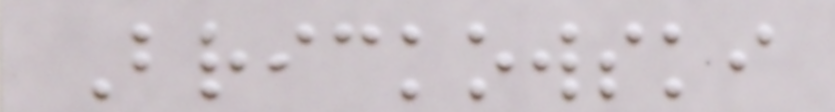Brickowski
